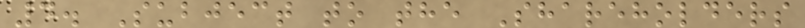4. Subject to the Shareholders
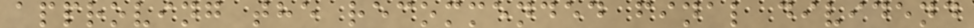approving the recommended final dividend
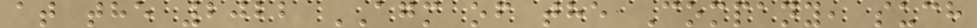at the 2022 AGM of the Company, such
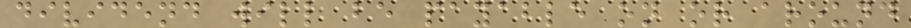dividend will be payable on or around
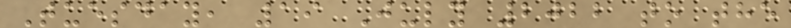Tuesday, 19 July 2022 to the
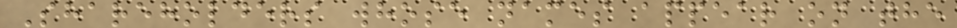Shareholders whose names appear on the
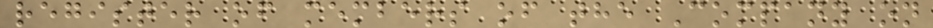register of members of the Company on
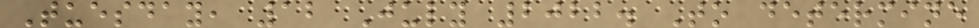Tuesday, 12 July 2022. To determine
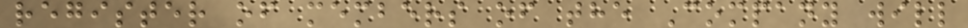register of members of the Company will
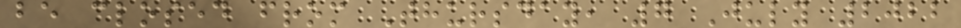be closed from Thursday, 7 July 2022
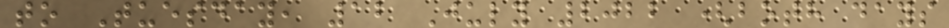to Tuesday, 12 July 2022 (both days
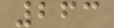263
